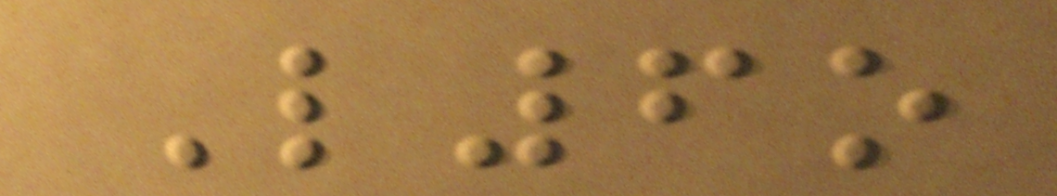L6o
